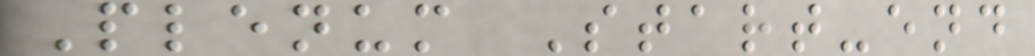Plenum Start-end
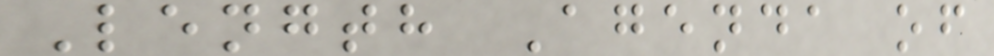Length Agenda of
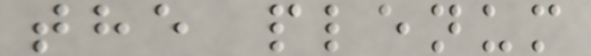the plenum
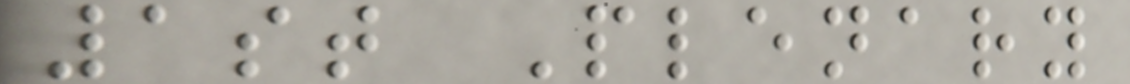1st Plenary
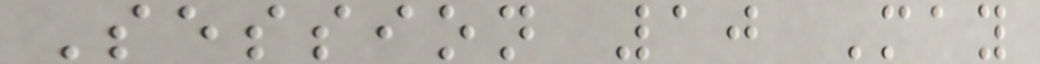Session 10 May
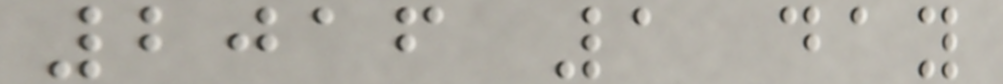2016 1 day
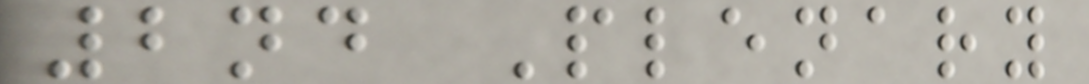2nd Plenary
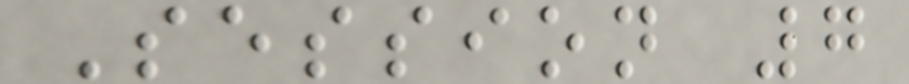Session 7
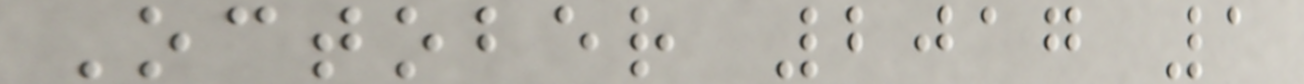October 2017 1
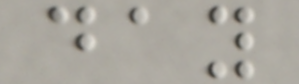day
